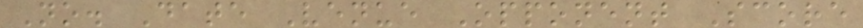No. Date Venue Opponent Score
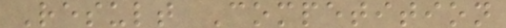Result Competition
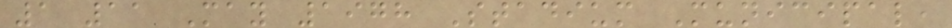1 11 May 1978 Stadium Municipal,
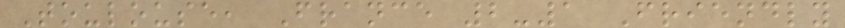Toulouse, France 2-1 Friendly
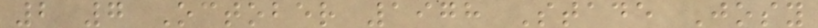2 7 October 1978 Stade Josy
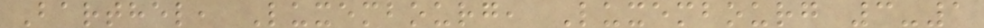Barthel, Luxembourg, Luxembourg 3-1
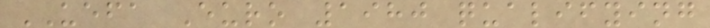UEFA Euro 1980 qualifying
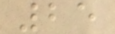25
